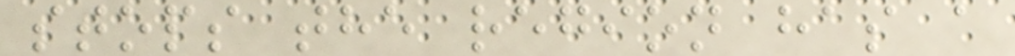stops the region has a
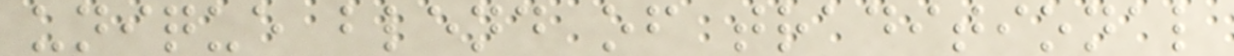unique blend of traditional
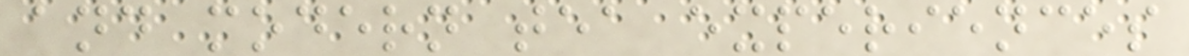and modern tea experiences
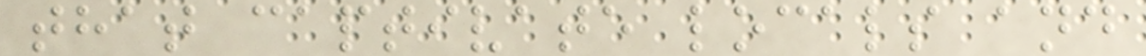that captivate locals and
